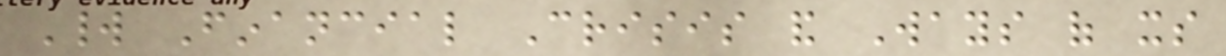World Financial Crisis and Ways of its
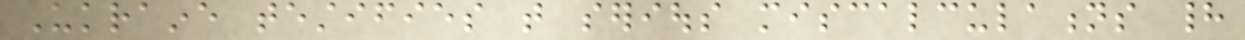Ukraine testifies that serious miscalculations had
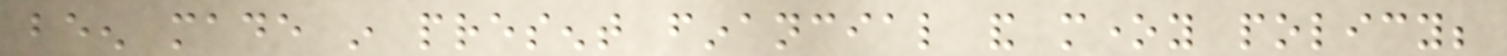been made in present financial and money policy;
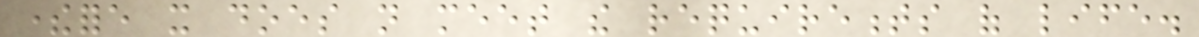therefore it does not meet the requirements of life.
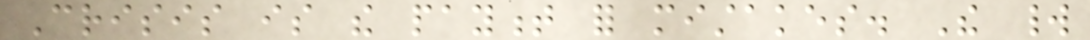Crisis is the payment for mistakes. The world
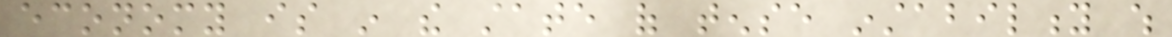economy is in the state of tense instability which
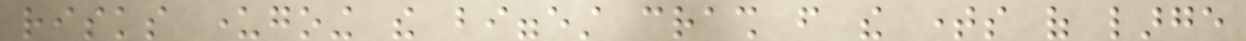risks undergoing the biggest crash from the times of large
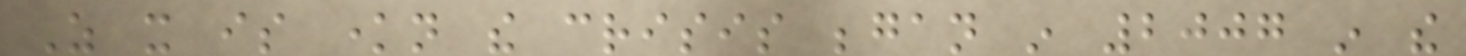As it is known the crisis began in 2007 in the
